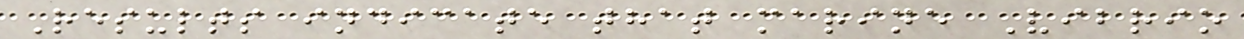Results indicate that marine Vibrio
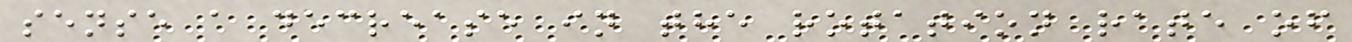sense a decrease in the rotation rate of
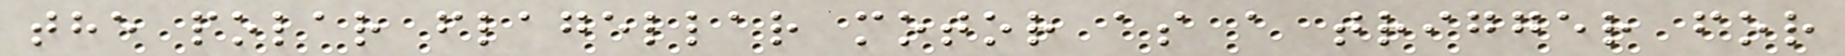the polar flagellar motor as a trigger for
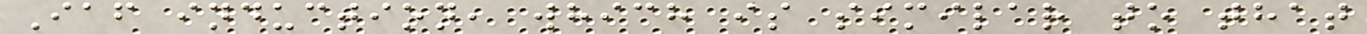Iaf induction, which is similar to that
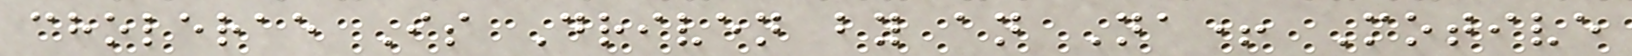cholerae Is Driven by an Na+ Motive
